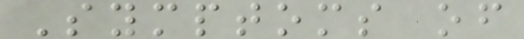Symptoms of
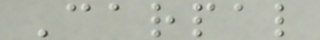Carpal
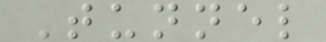Tunnel
